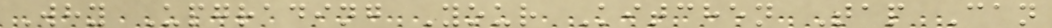Why Upgrading Your Kitchen Tap Can
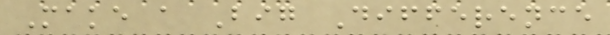Make a Big Difference
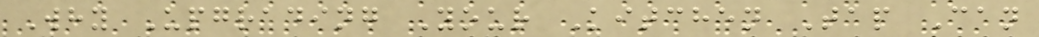Why Upgrading Your Kitchen Tap Can
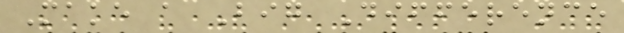Make a Big Difference
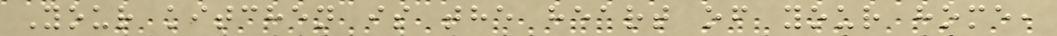Your kitchen is the heart of your home,
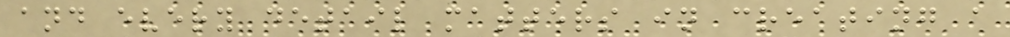and every detail matters in creating a
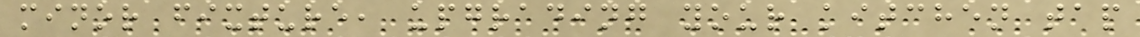minor fixture, upgrading your kitchen tap
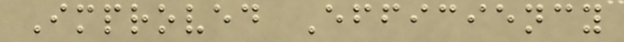Improved Efficiency
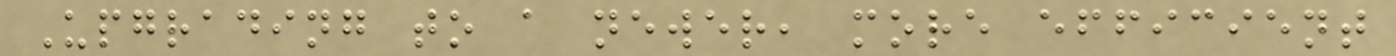Upgrading to a newer, more efficient
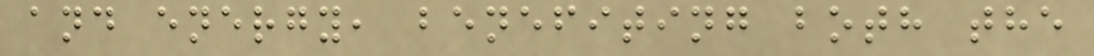and energy, benefiting both the
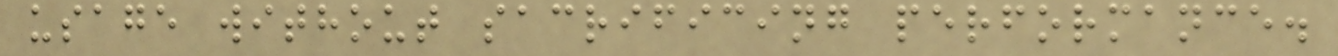usage without sacrificing performance.
